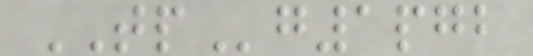TPg1pgb
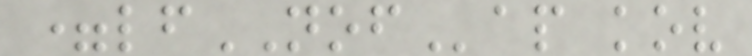=lfNOFap kov
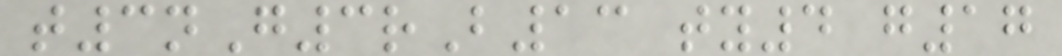t3nG3rB13 ty4 g17
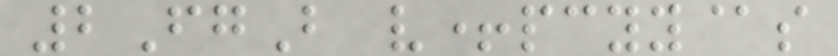2FgB v+pcyy@s
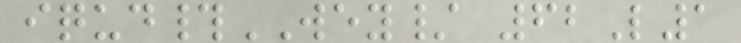iqud#WEY/ 62L1
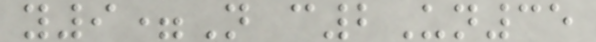y9=N c2Un35
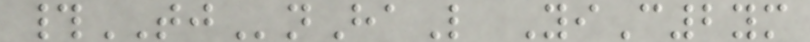#TJnHaL YiC2ym
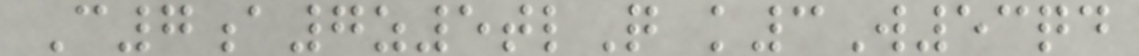C7a7z5tlQ k3W53qd
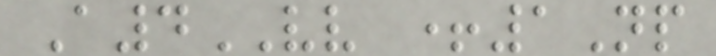A4VV +1Np
